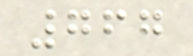767
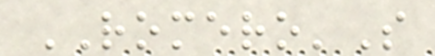ROMERO'S
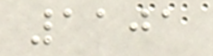1101
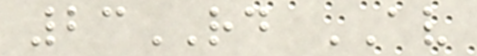23RD AV
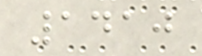1410
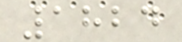1824
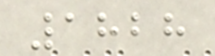1828
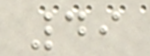49
